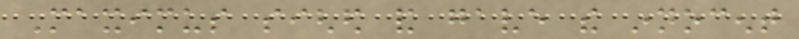Maximus sighed and gave the innocent
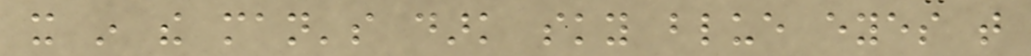it in the man's dark sky blue eyes that
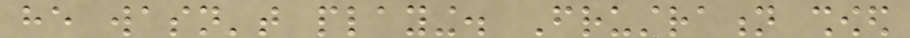he wasn't playing. Frustration showed
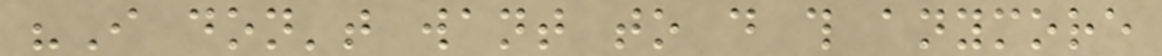"I don't want to do this anymore
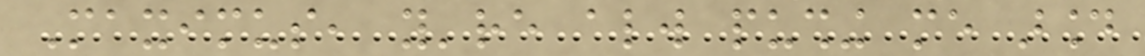Maximus, you're always pushing me around
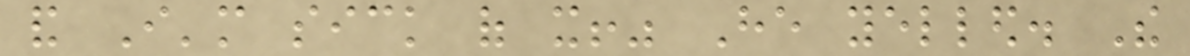and I'm sick of it!" He yelled. The
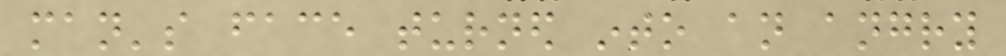man's face turned into an angry
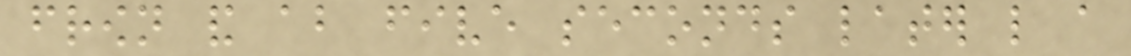frown and about five seconds later like a
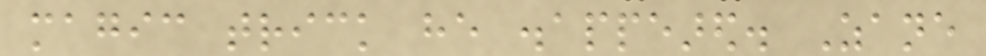magic trick he disappeared. Zane
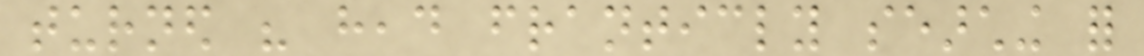turned his head franticly searching for
